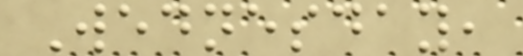Wednesday,
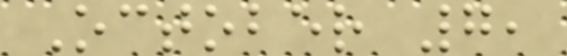October 7,
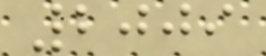2009
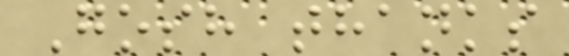Gosh thanks
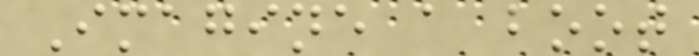Imagine a boot
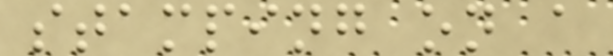stamping on a
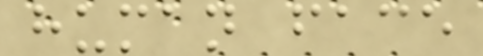human face
